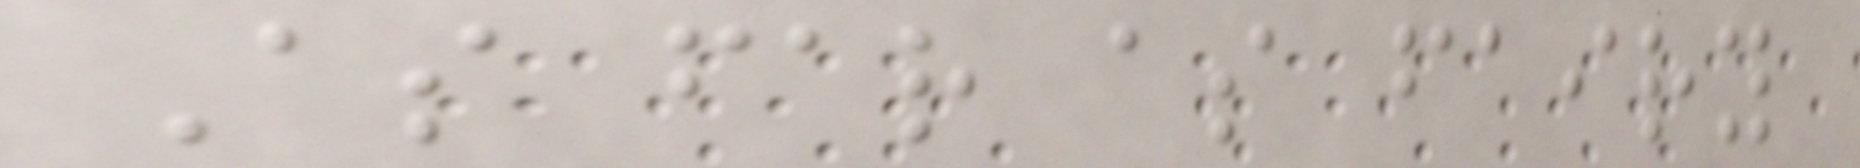As far as fairy
